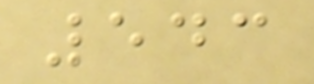543
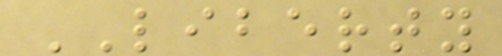LIBERTY
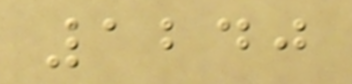1240
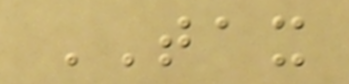TAX
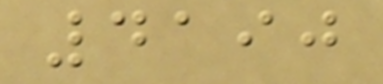4190
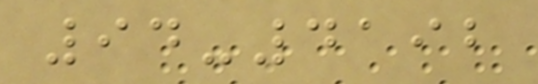94-4192
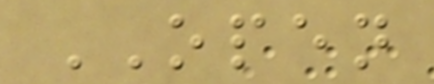OPEN
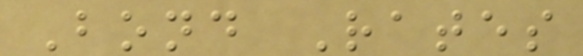Bond Rates
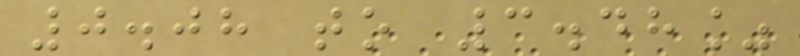0.08 to 3.48%
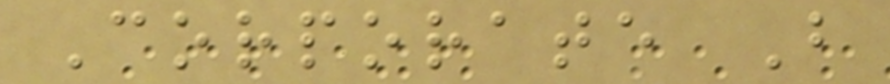Corporate B
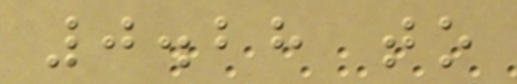0.28 to
